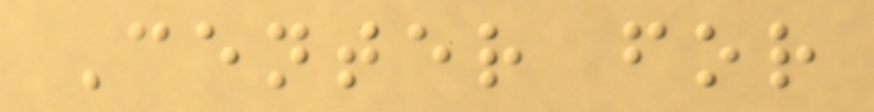Center for
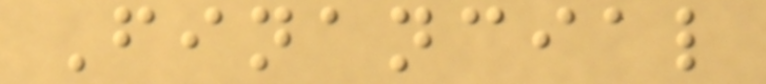Financial
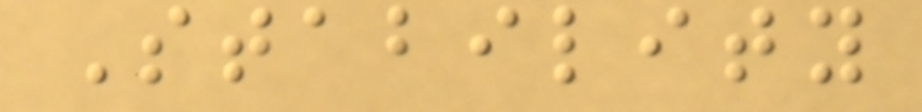Stability
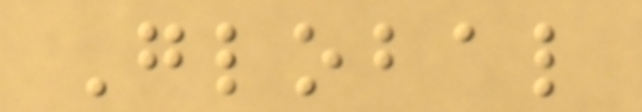Global
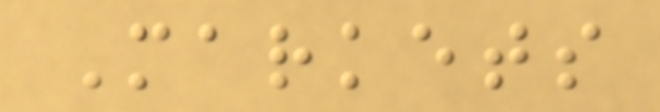Markets
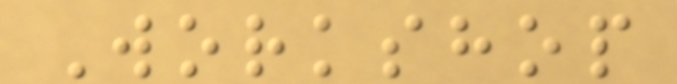Workshop
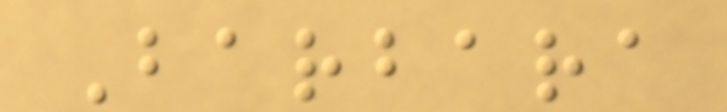Barbara
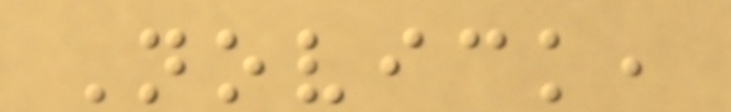Novick,
